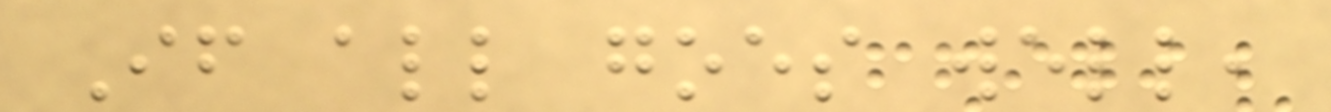If all goes well,
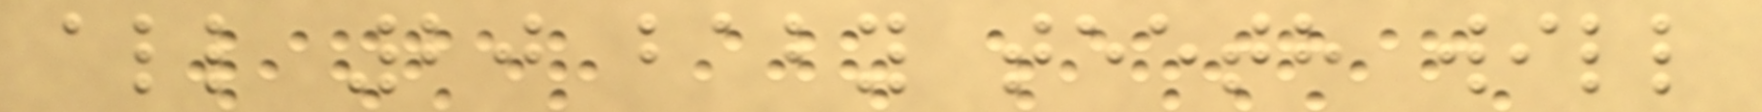all 20 baby teeth will
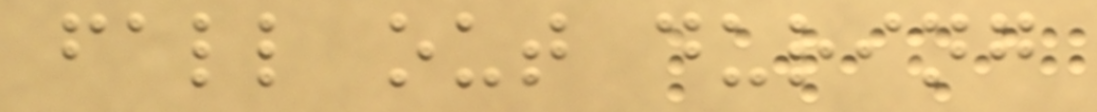fall out during
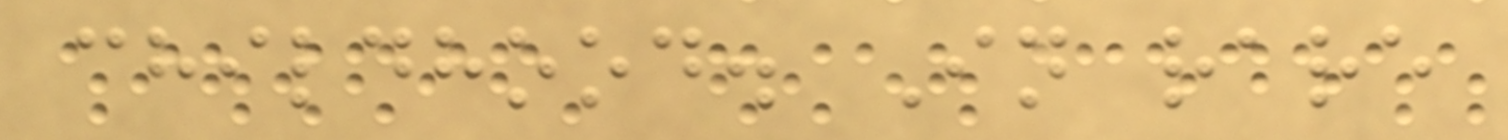childhood. In rare
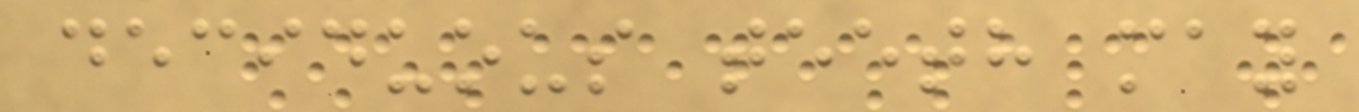deciduous teeth may
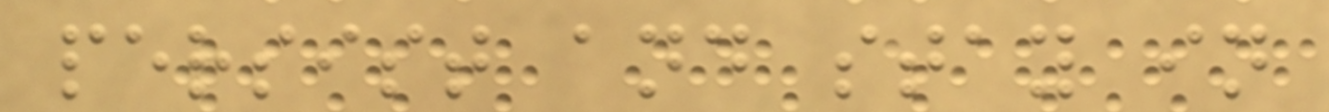persist and stay in
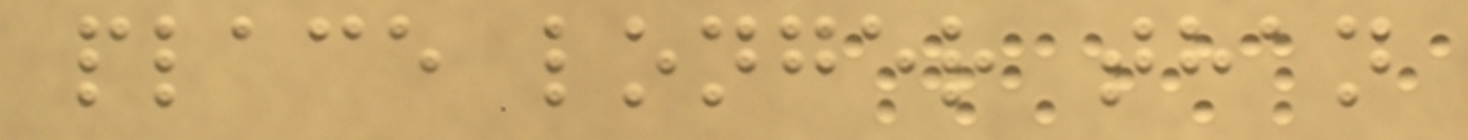place longer than
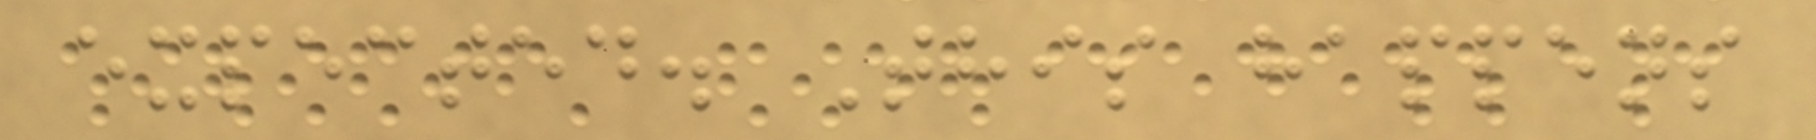expected. This happens
